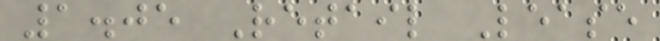1.05 Retail Lease
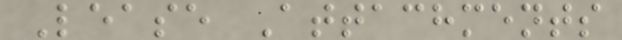Lease Attachments
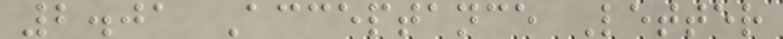2.01 Acceptance Letter
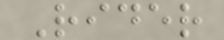Rider
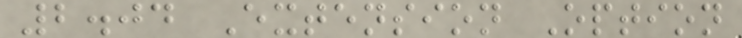2.04 Extension Option
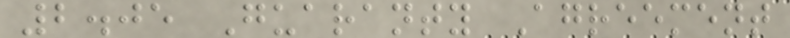2.05 Guaranty Agreement
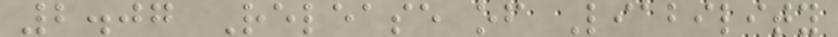2.07 Release of Liability
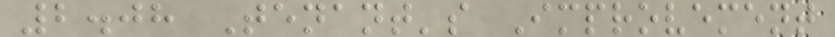2.08 Tenant's Improvement
